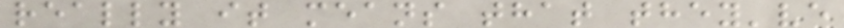really it means that they've
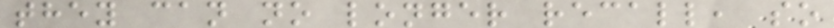they can no longer recall, so
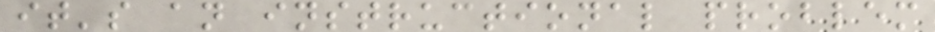it's an instructional problem
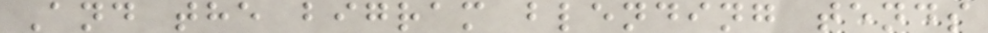And the bigram blending tends
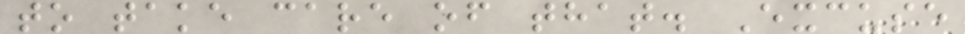to take care of that. Excuse
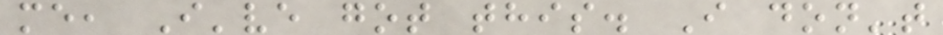me, I've got this. I don't
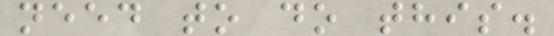need to do this.
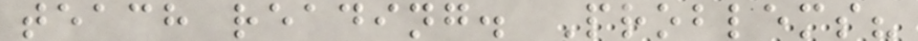teach reading. Problems?
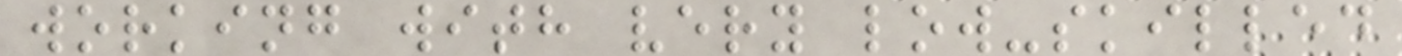working with very low-skilled
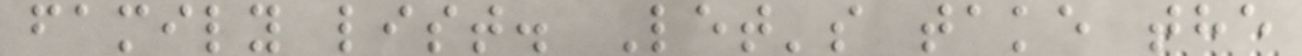family list. Let's take the
